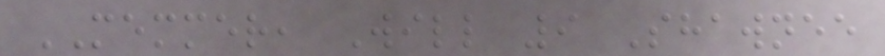MEMMER, Will 9 Shawnee
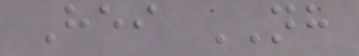Hei NH
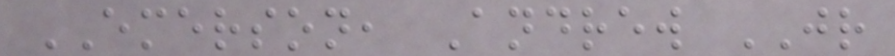EMERSON, Andrew JR
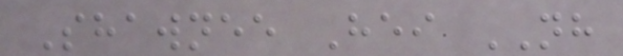Shawnee Hei NH
